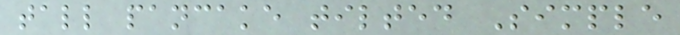tall pancake tilted Simple
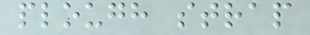plough strap
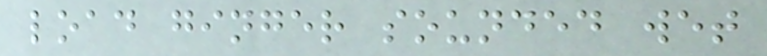load ginger sounded wet
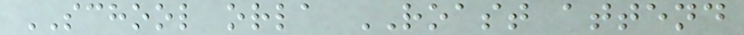SCHOOL orla ROAST attend
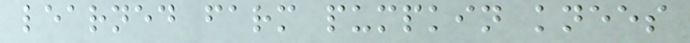learned farm pumpkin knees
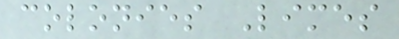colonies Limes
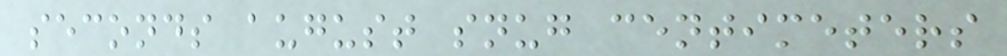seconds august snug centimeters
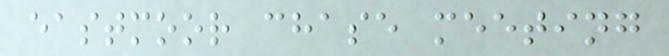eastmoor chase meeting
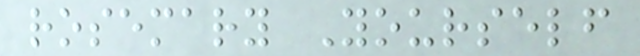rosemary Yourself
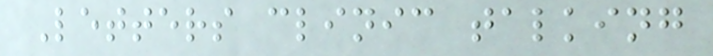Letters clinic talking
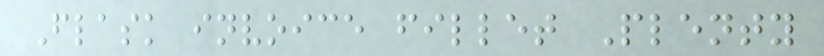Flask invoice fillet Plenty
